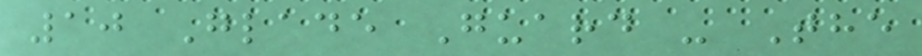10 Glade Guard - The
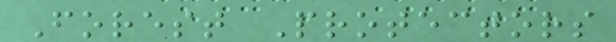Forest Protectors
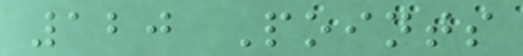120 Points
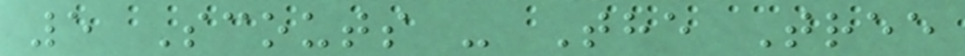5 Scouts - The Tree
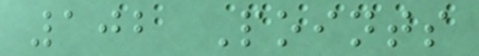102 Points
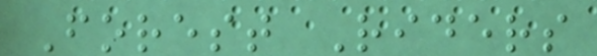Forest Riders
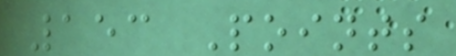153 Points
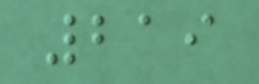219
